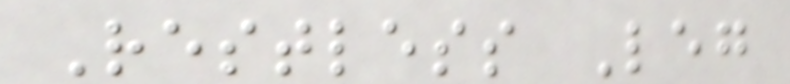Restless Leg
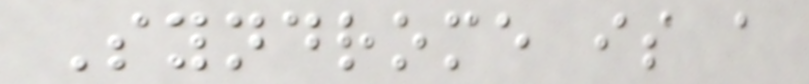Syndrome is a
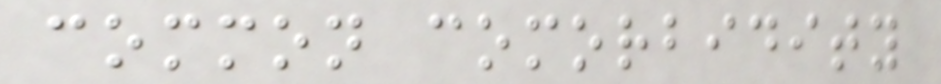common comorbidity
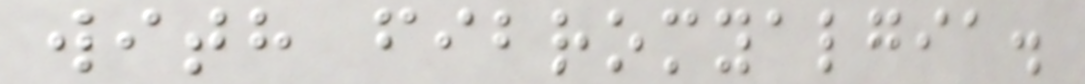with fibromyalgia.
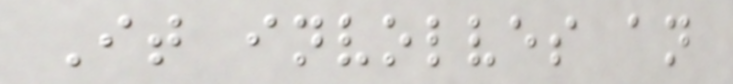It involves an
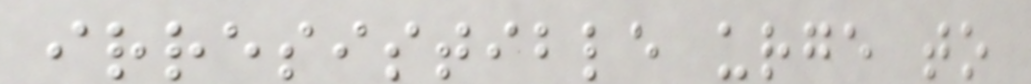irresistible urge to
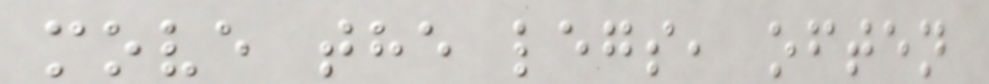move the legs, often
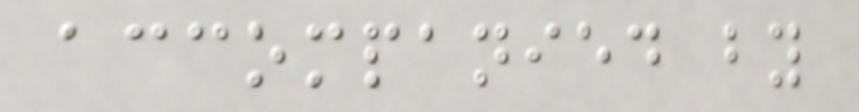accompanied by
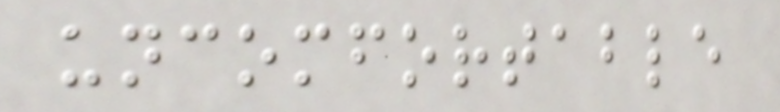uncomfortable
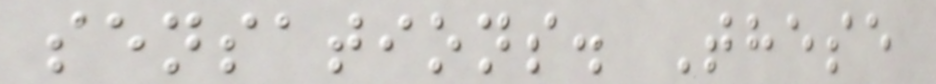sensations. These
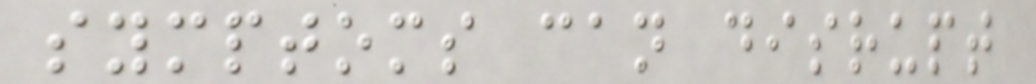symptoms can disrupt
